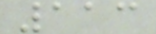113
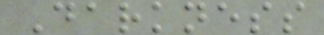Darkness
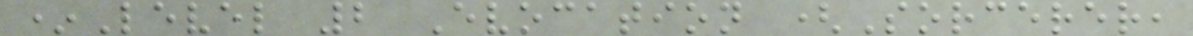*Level 2 Evocation (Sorcerer,
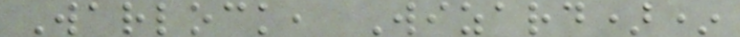Warlock, Wizard)*
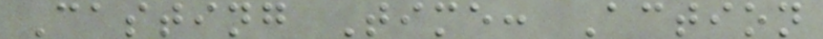Casting Time: Action
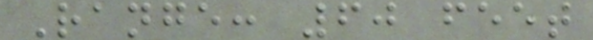Range: 60 feet
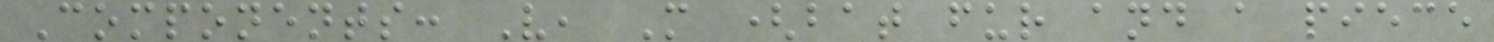Components: V, M (bat fur and a piece
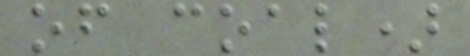of coal)
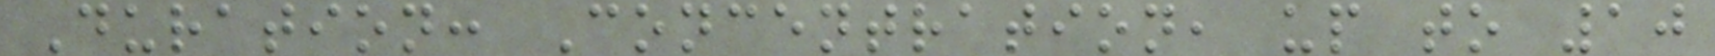Duration: Concentration, up to 10
